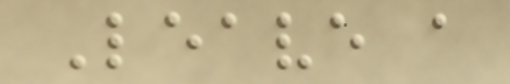Leave a
